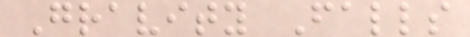Gravity Falls
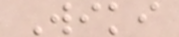Wiki
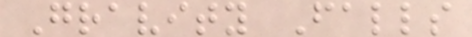Gravity Falls
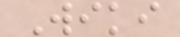Wiki
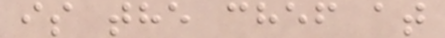is the chef at
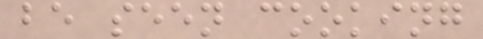be seen cooking
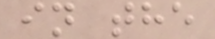in the
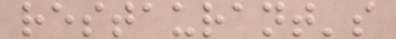restaurant's
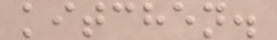kitchen.
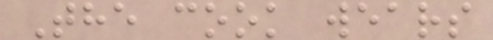The cook wears
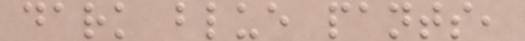dark blue pants,
